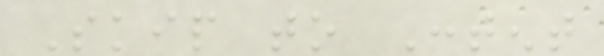Skip to Content
